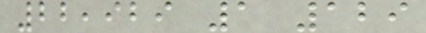22,929 1 129
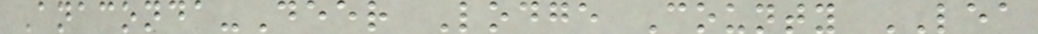Anaconda-Deer Lodge County LEA
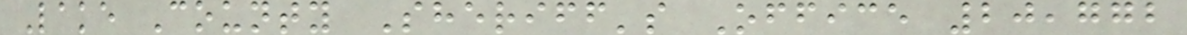Lake County Sheriff's Office 20,772
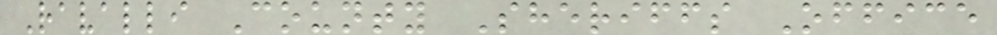Ravalli County Sheriffs Office
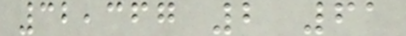32,367 2 61
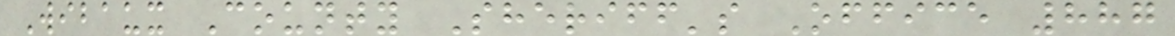Wibaux County Sheriff's Office 887
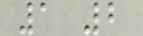1 2
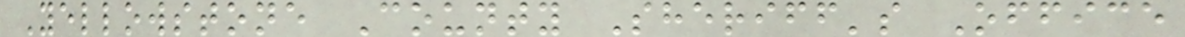Yellowstone County Sheriff's Office
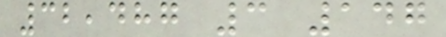32,487 3 147
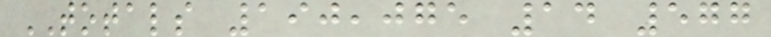TOTALS 190,075 14 577
